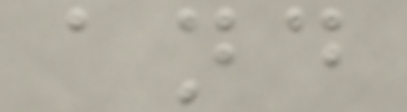and
